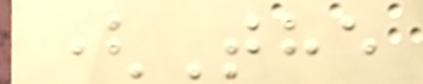(The
